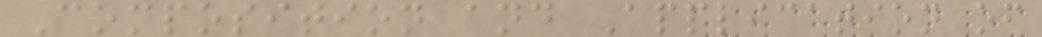Composition and Application of
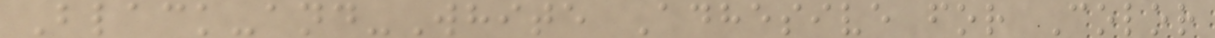Black-and-White Adhesive for Color
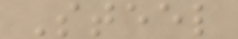Steel
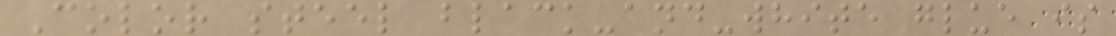Color steel black-and-white glue is
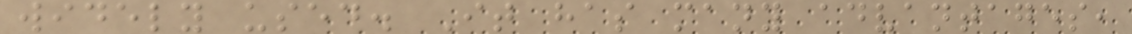widely used. It has many advantages,
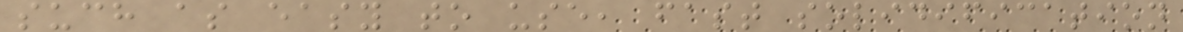such as easy to use, fast solidification
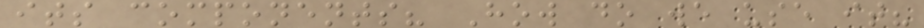its components? How do we use it?
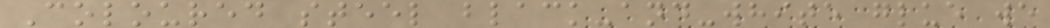Coloured steel black-and-white glue we
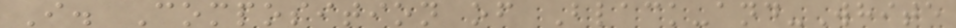I. Composition of Black-and-White
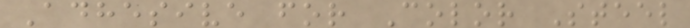Adhesive for Color Steel
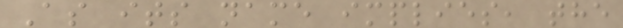As its name implies, the
